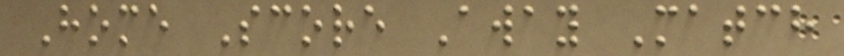Home Score Away Match
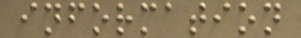information
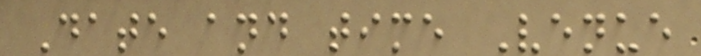Date and time Venue
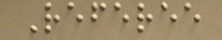Referee
